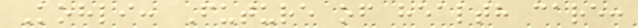Kohli: Future of health care:
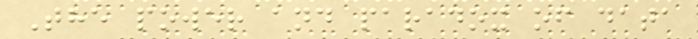The power and paradox of data
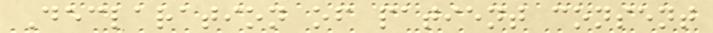Declaration of patient consent
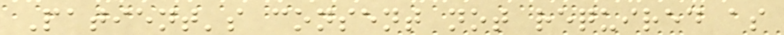Patient's consent not required as
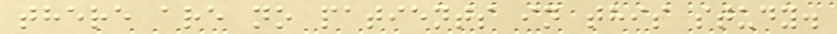there are no patients in this study.
